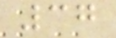37
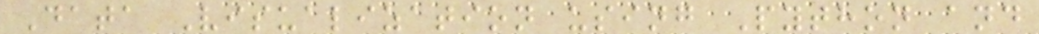Data Visualization using Python and
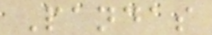Pandas
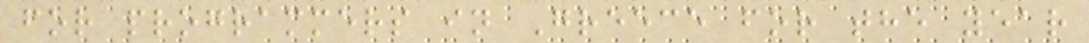for programmers in Greece for the year
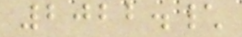2022.\
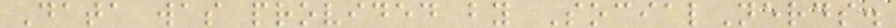Data was provided by SocialNerds.
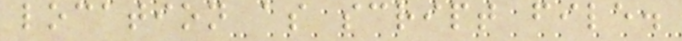location as script file.
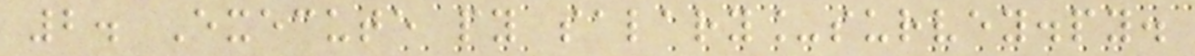2. Execute py salary_survey.py.
